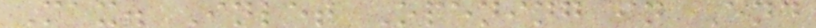Max. Inlet Opening in End
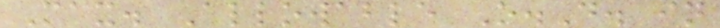Max. Allowable O.D. in
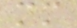mm
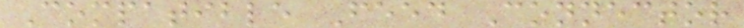Compatible Feed Connector
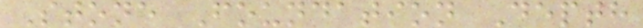Stone Foundation Depth
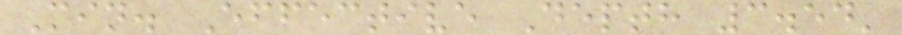Min. Effective Depth 3.54'
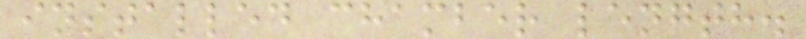installed chamber length.
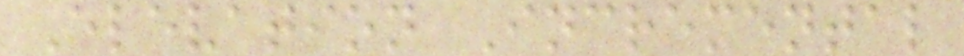Elevation Incremental
